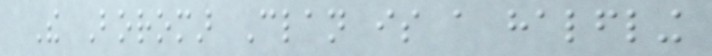The Boromar Clan is a halfling
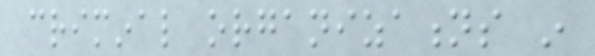criminal organizations in
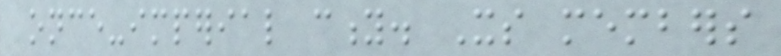once-imperial city. Its members
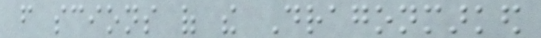from scions of the Dragonmarked
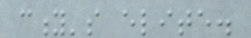city's elite.
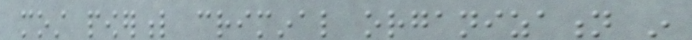most powerful criminal organization in
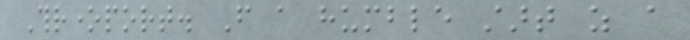Throneport. From a humble start as a
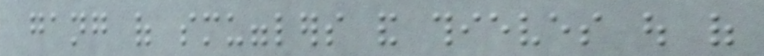gang of smugglers and thieves out of
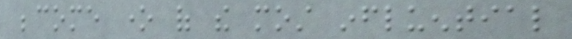become one of the most influential
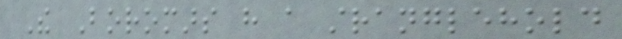The Boromars have a stranglehold
